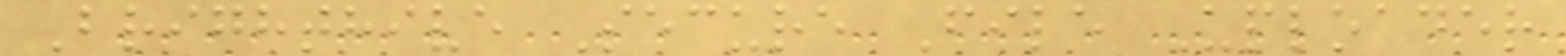Brighthive Secure File Uploader
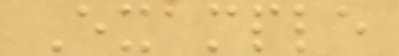Example
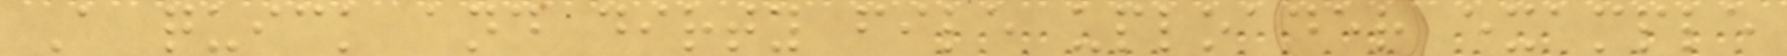A quick and dirty file uploader example
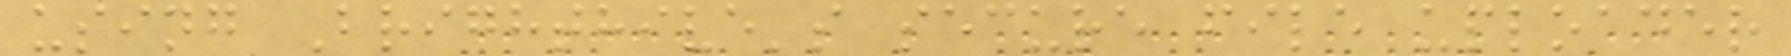using Brighthive's secure file uploader
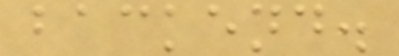backend.
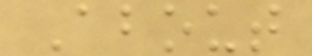About
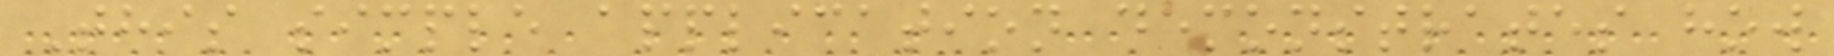This simple application demonstrates how
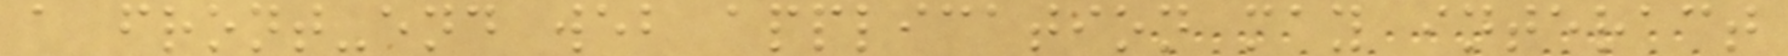a front-end web application may interact
